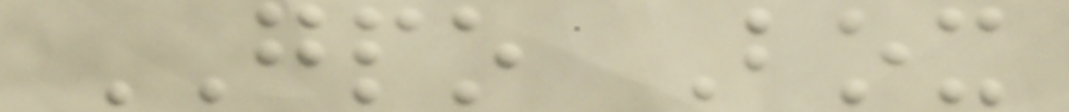GPO Box
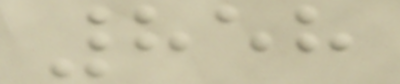858
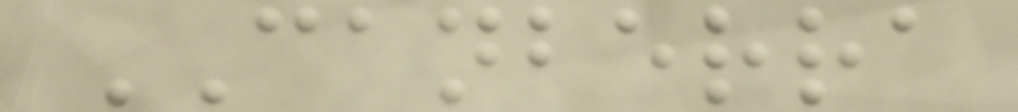CANBERRA
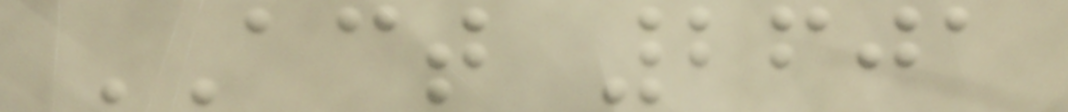ACT 2601
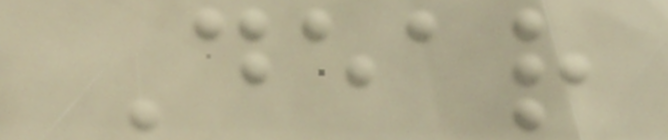Dear
